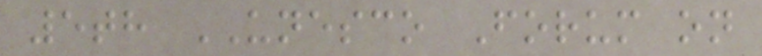5th UNESCO Forum on
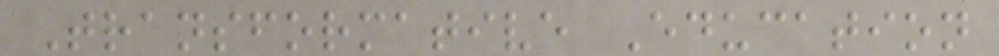Transformative Education
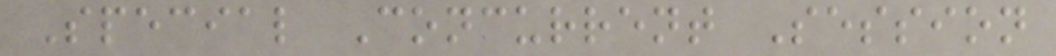Special Concurrent Session
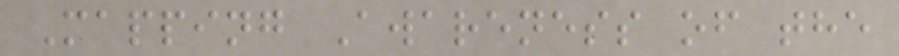Mapping Awareness of the
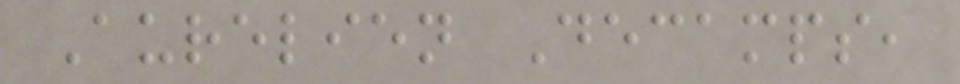Aurelien Decamps,
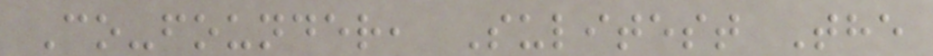Co-founder, Sulitest The
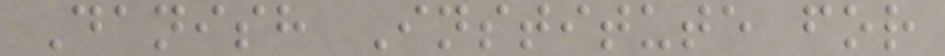Danish Institute for
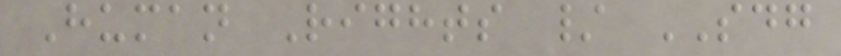Human Rights / SDG
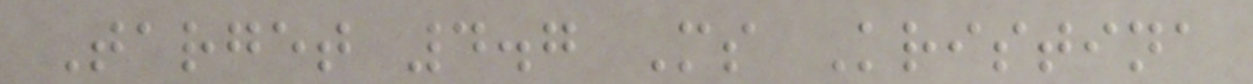Target 4.7 Ms Kristina
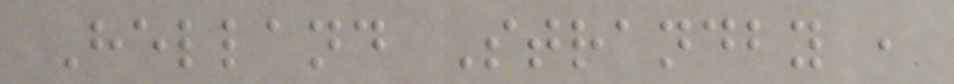Helland Strandby ,
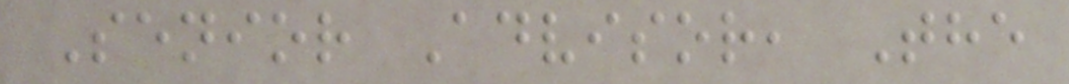Senior Advisor, The
